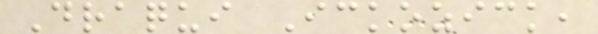Draqui Ickozick,
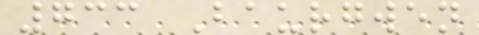733 Baurgwen
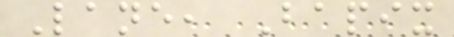Lane, Bapix
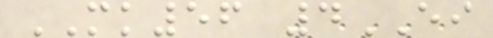MK56 4EI
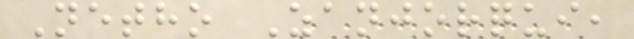Netho Zanjorqui,
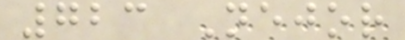723 Nejor
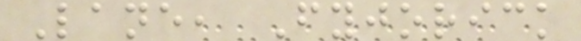Lane, Fyjorick
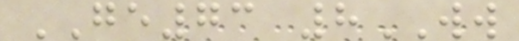GE73 8WW
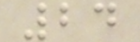24
